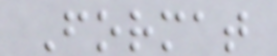Format
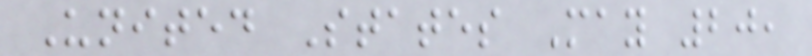United States May 20,
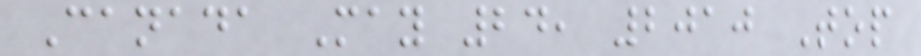Canada May 24, 2010 Top
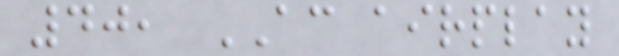40, AC airplay
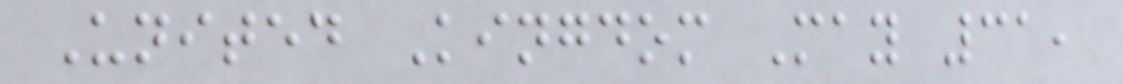United Kingdom May 31,
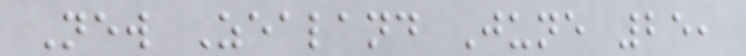New Zealand June 25,
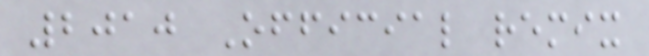2010 Official remix
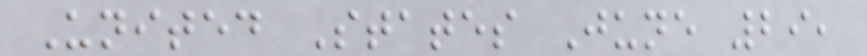United States June 29,
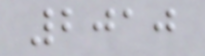2010
